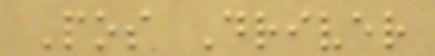Pos Driver
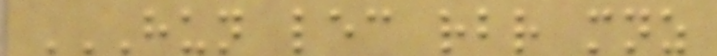HUN LEC RBR MNZ
